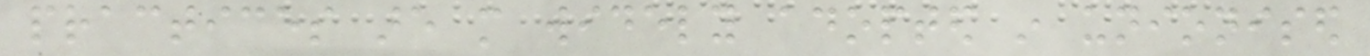practices are more widely adopted in unionised
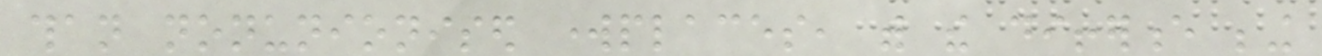than nonunionised workplaces, with the difference being
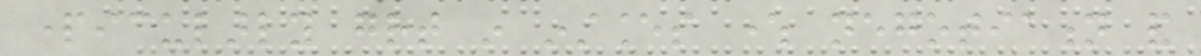particularly great in instances where negotiation and
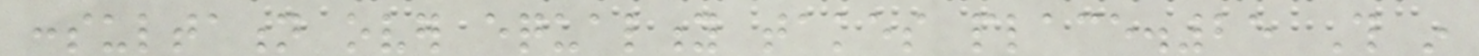consultation over equality takes place.25 This in
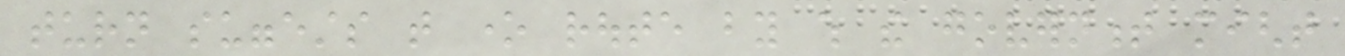turn suggests that one route by which the government might
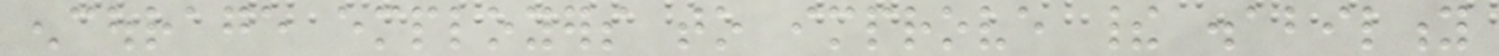encourage employers to improve their disability
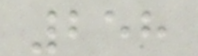258
